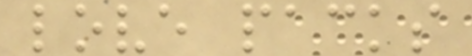love packs
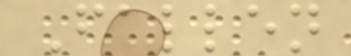Fallen
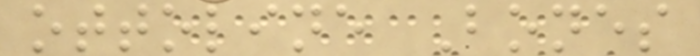ottoline Bones
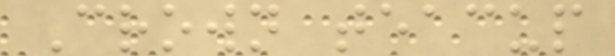Crown teacup
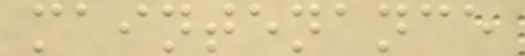maintenance
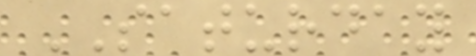SATURDAY
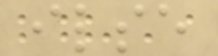ilse
